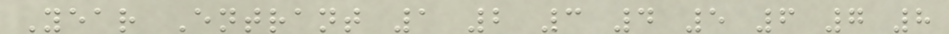Year Entrant 1 2 3 4 5 6 7 8
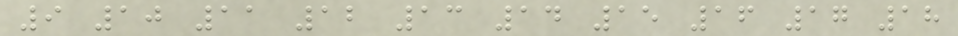9 10 11 12 13 14 15 16 17 18
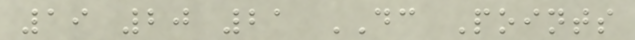19 20 21 DC Points
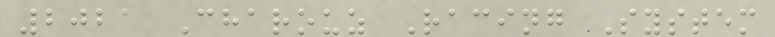2021 Charouz Racing System
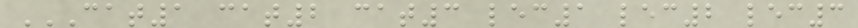CAT1 CAT2 CAT3 LEC1 LEC2 LEC3
